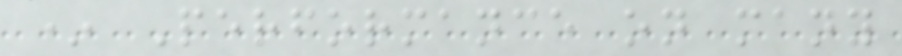* Performance on many
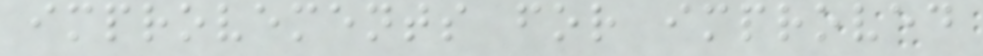improvements for improved
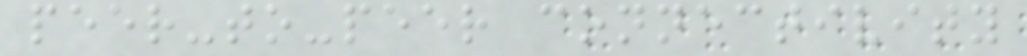peer-to-peer connectivity
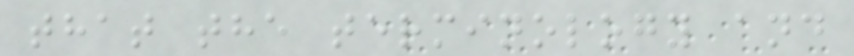that the terminology and
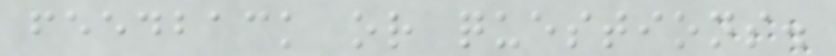feedback or questions.
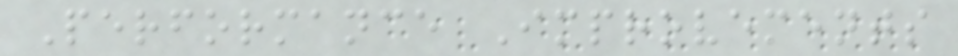Performance Improvements
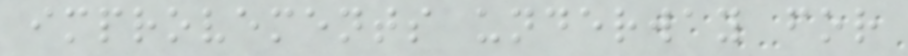improvements underway for
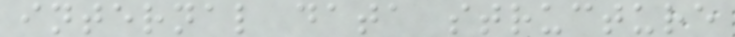internal data structure
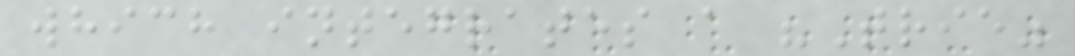which integrates a "Trie"
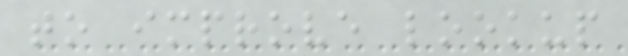to improve lookup
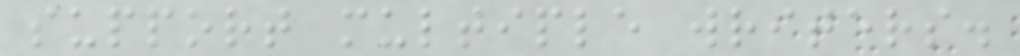support multiple writers.
